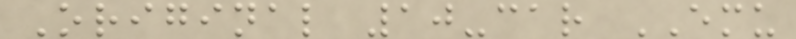Original 10-car EMU
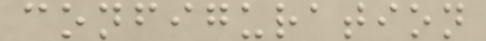configuration
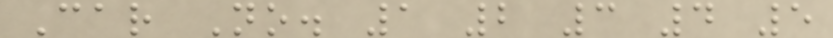Car No. 1 2 3 4 5
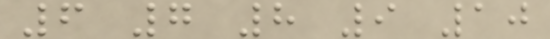6 7 8 9 10
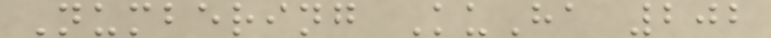Numbering KuHa 202
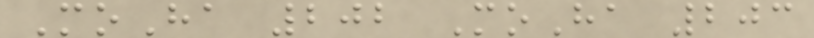MoHa 202 MoHa 203
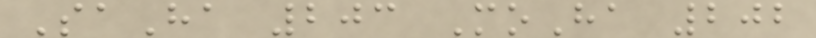SaHa 203 MoHa 202
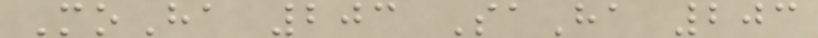MoHa 203 SaHa 203
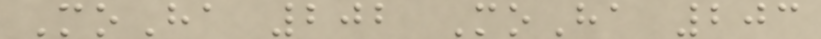MoHa 202 MoHa 203
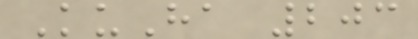KuHa 203
